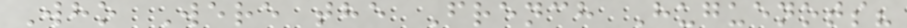Who Were the French Huguenots?
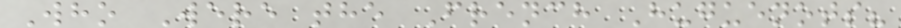Who Were the French Huguenots?
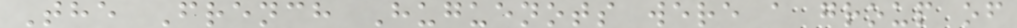The French Huguenots were a group of
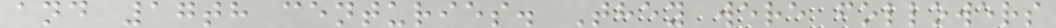and 17th centuries. They were followers
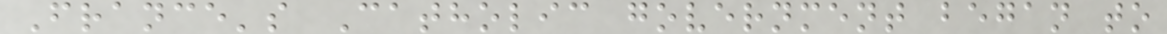France's Catholic government began to
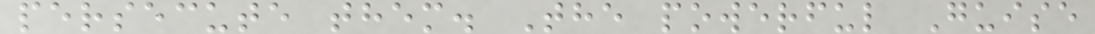persecute them. The powerful Guise
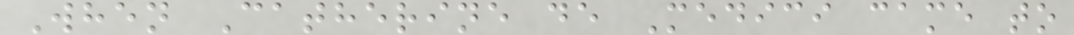When Catherine de Medici came to
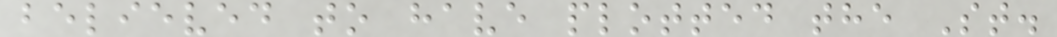believed to have plotted the St.
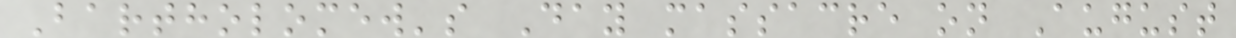Bartholomew's Day massacre on August
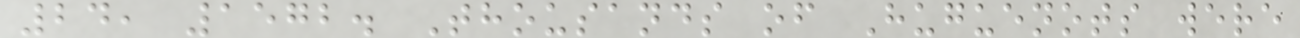24, 1572. Thousands of Huguenots were
